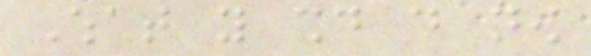What you should do now
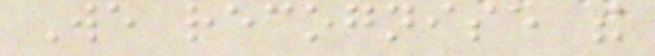We recognise the
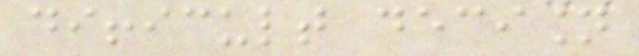difficult decision
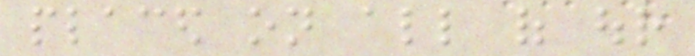placed on all of our
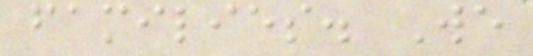families. We
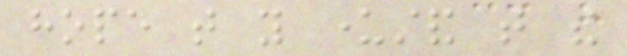hope that you understand that the
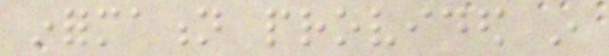information provided in
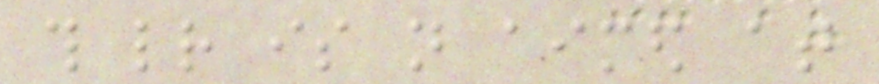this letter is not aimed at
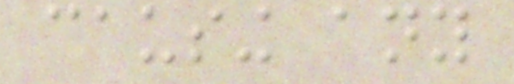causing any
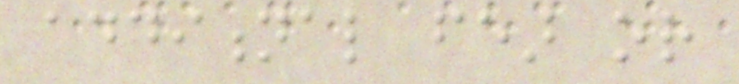additional fear or
